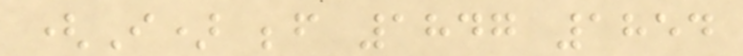(I) before 1847 1854
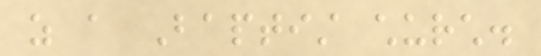as a Baptist church.
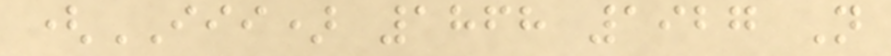(III) 1868 1927 Not
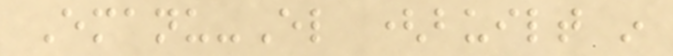Emanu-El (built in
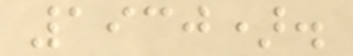1930).
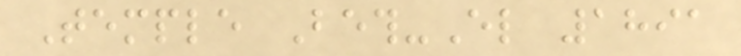Temple Beth-El 1891
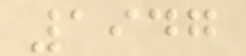1947
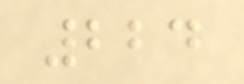224
